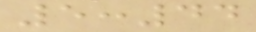5:44
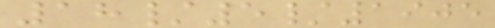18/5/1905
